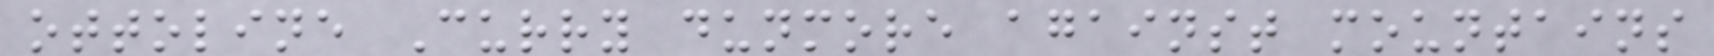ottoline Curry dunmore against mountains
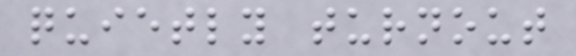quietly turnout
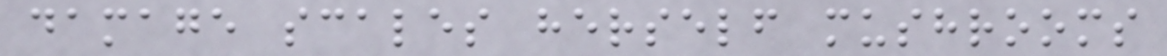damage scales herself mushrooms
